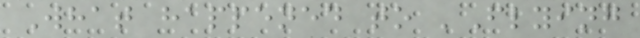What happened to 'Flying
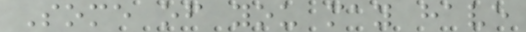Some of you may have
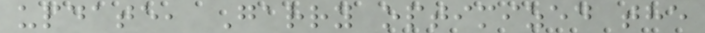update, Garry optimized the
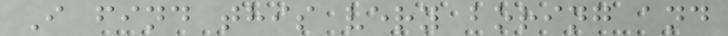I find this very boring and
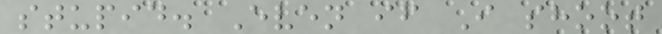stupid. Even if I shoot
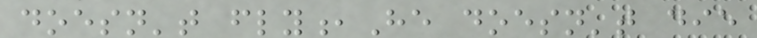doesn't fly,He doesn't die
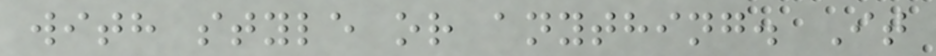with style or anything. It
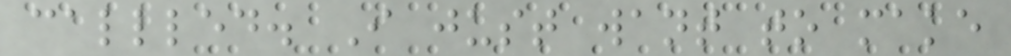callled. I just want to make
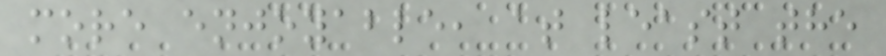more enjoyable, at least the
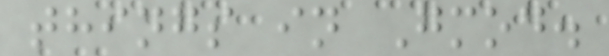things in Gmod.
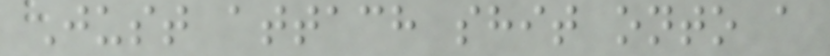Just attach shit onto a
